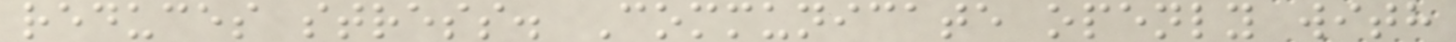reduces stress. Communicate openly with
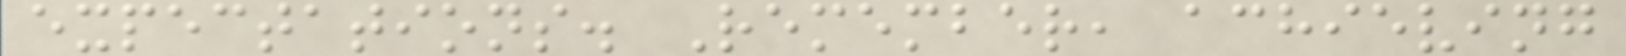expectations. Remember, achieving
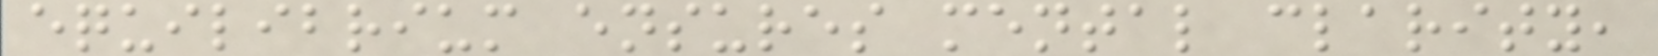equilibrium ensures mental clarity,
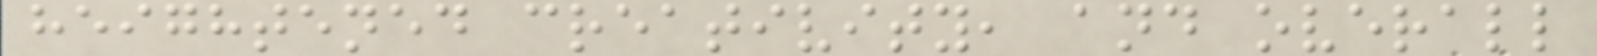heightened creativity, and overall
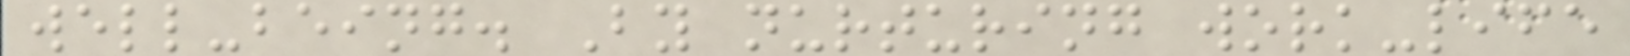well-being. By nurturing work-life
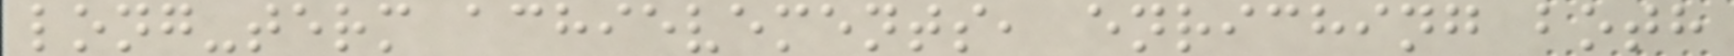long-term achievements, enriching both
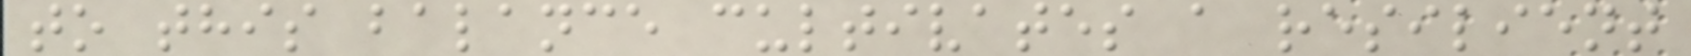to this balance cultivates a resilient
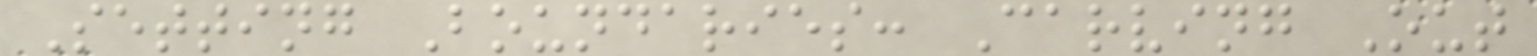Setting Boundaries: Carving Out
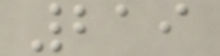219
